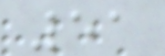51
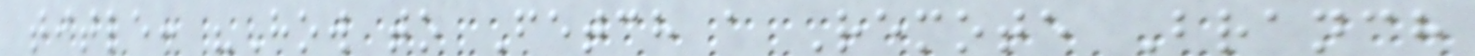title: "How to Fetch a Remote Branch
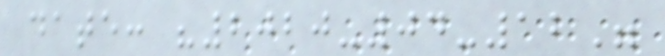date: "2020-04-12"
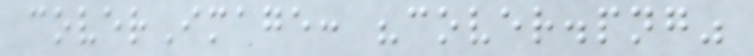coverImage: "cover.png"
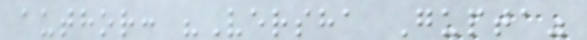author: "Versha Gupta"
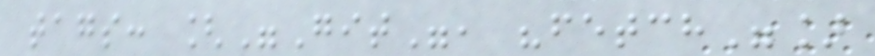tags: ["Git", "fetch"]
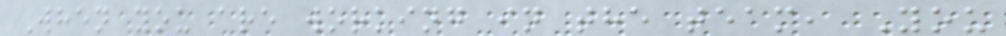When you are working in the team, You
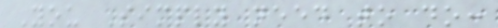You Simply need to do:
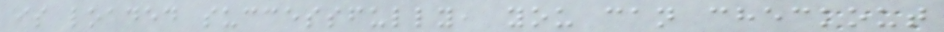is loaded successfully, you can checkout
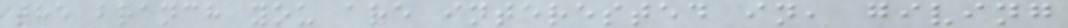the branch you are interested in, giving
